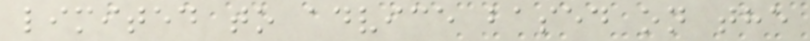limited to advice based on the
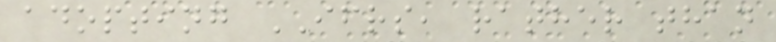adopting IFRS, rather than
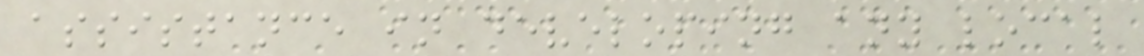assistance in developing any local
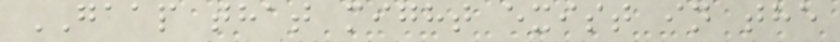GAAP that might exist in the
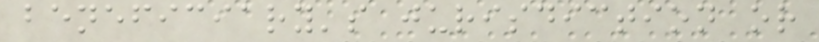beneficiary's jurisdiction or
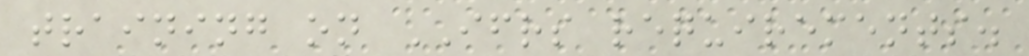training on IFRS requirements.
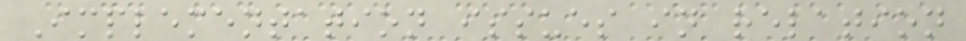Implementation issues in relation
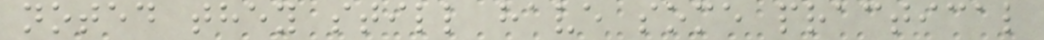noted they still have some practical
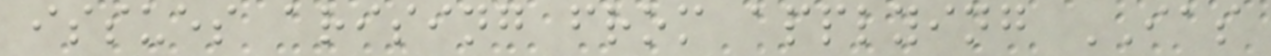issues arising from applying IAS
